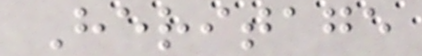Heritage
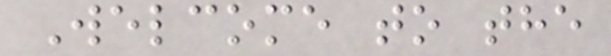Welcome to the
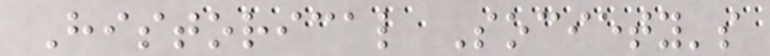Historical Society's
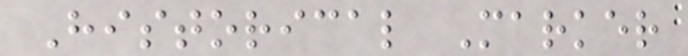Historical Marker
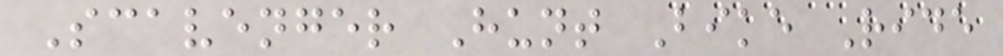Scavenger Hunt Bike Ride
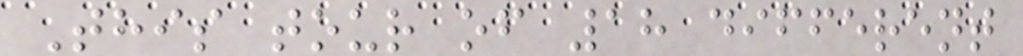This tour of 18 different
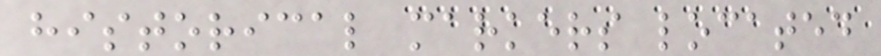historical markers located
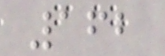162
